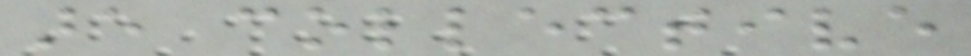are collective
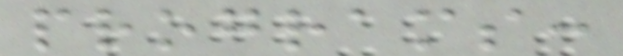programs:
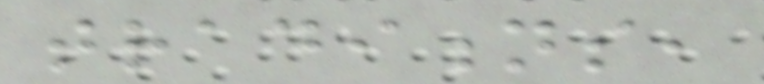traditions,
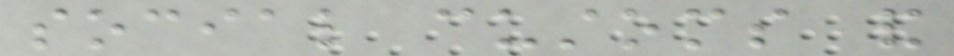social customs and
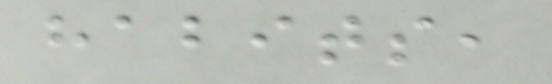habits,
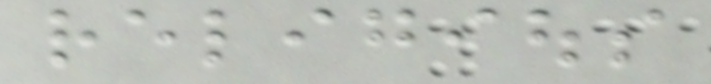religious
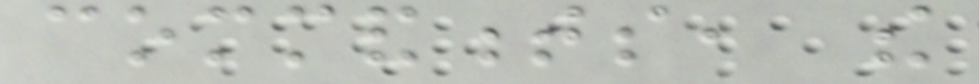commandments, the
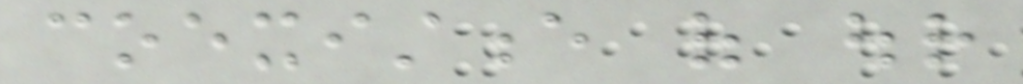coexistence of our
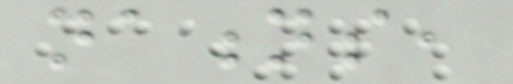nations,
